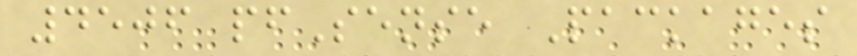4506 pfSense Packages
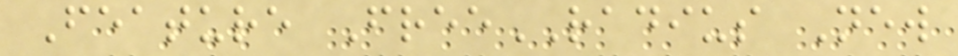Feature FreeRADIUS New
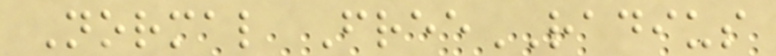Normal FreeRADIUS
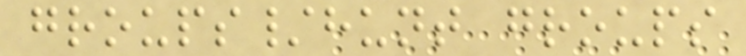groups/hunt groups
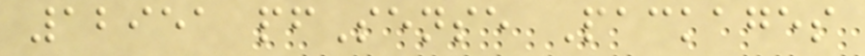12951 pfSense Packages
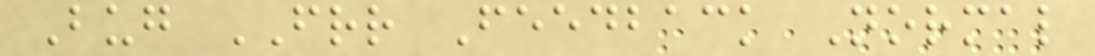Bug FRR Feedback Normal
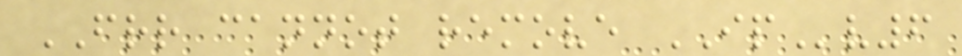FRR cannot remove IPv6
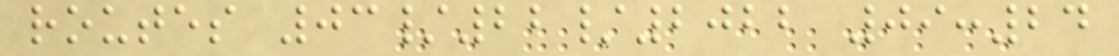routes 03/22/2022 09:24
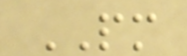PM
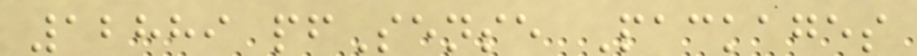12889 pfSense Packages
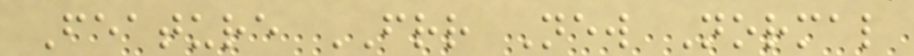Feature FRR New Normal
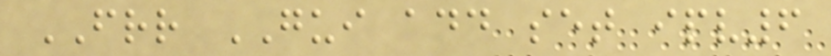FRR GUI add set ipv6
